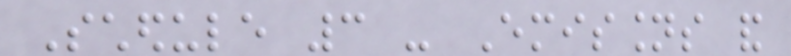Schedule 3 - Emissions and
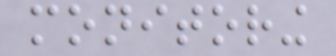monitoring
